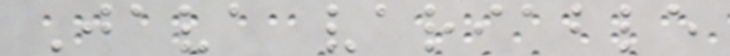Java variable
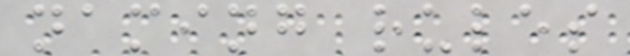naming rules
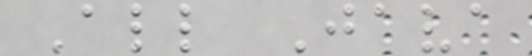All Java
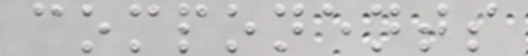components
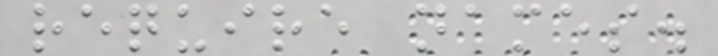require names.
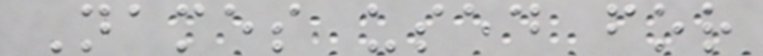Names used for
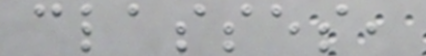classes,
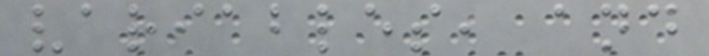variables, and
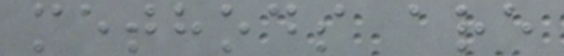methods are
